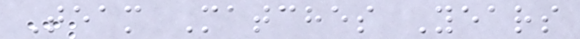Team Matches Years
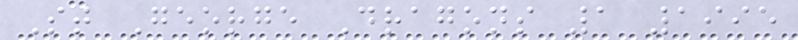St George Dragons 1 1995
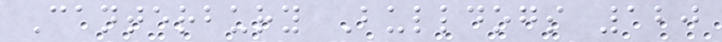Canterbury Bulldogs 120
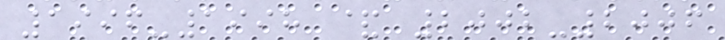1996-1998 & 2002-2006
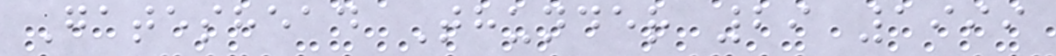Gateshead Thunder 29 1999
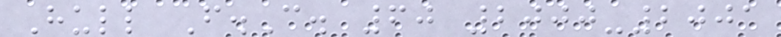Hull F.C. 60 2000-2001
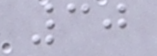30
